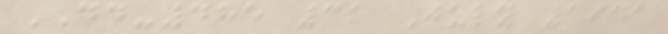DD-485 31 July 1941
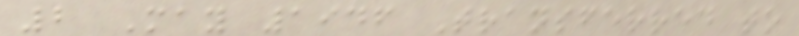2 May 1946 Transferred to
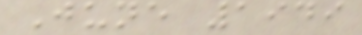June 1949
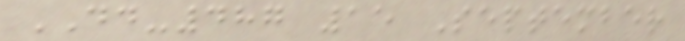DD-487 15 September
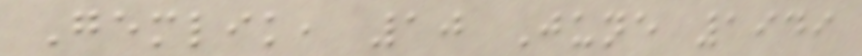Gemlik, 10 June 1949
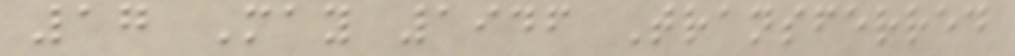17 May 1946 Transferred
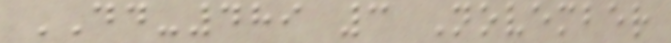DD-489 3 November
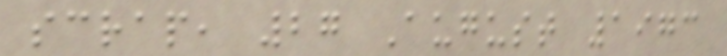scrap, 27 August 1973
